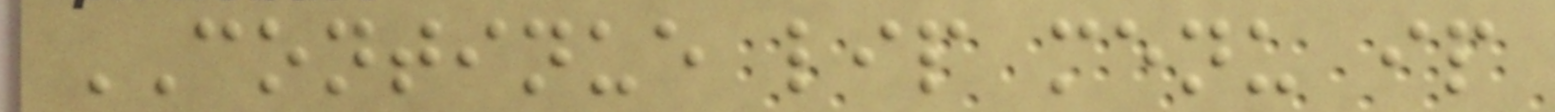CONTINUE lip menu ip
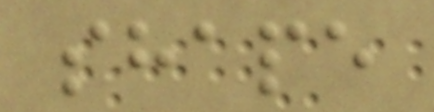shape
